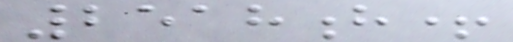2518h+
